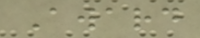Award
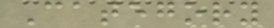Category
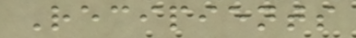Recipients
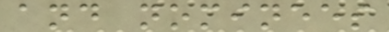and nominees
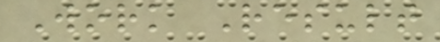Work Result
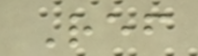Ref
